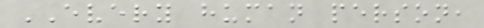EVERY human person,
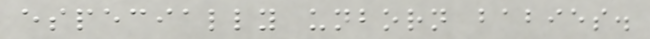especially unborn babies.
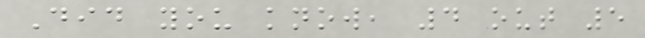Did you know, 4 out 5
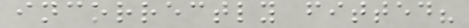incorrectly fitted?
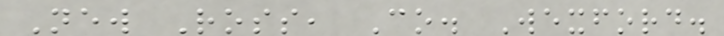New Ross, Co. Wexford.
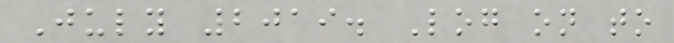July 2019. Log on to
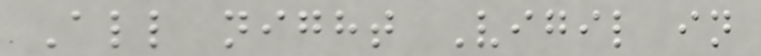All night Vigil in
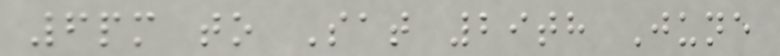6pm to Sat 29th June
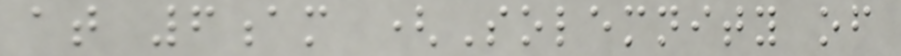at 6am (Solemnity of
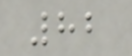82
